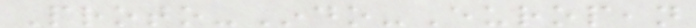Proto-Indo-European
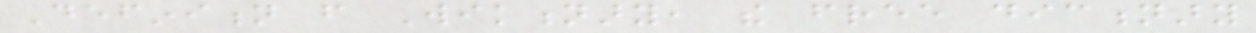Definition from Wiktionary, the free dictionary
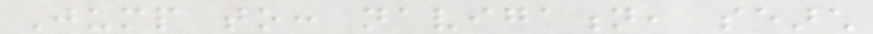Jump to: navigation, search
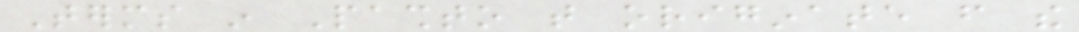Terms in Pashto that originate from the
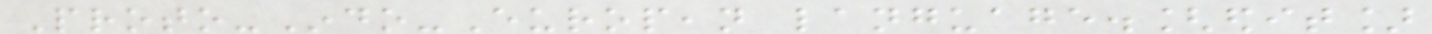Proto-Indo-European language.[edit]
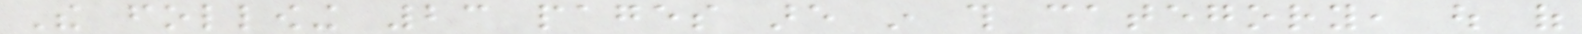The following 23 pages are in this category, out of
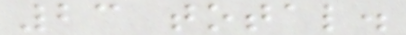23 total.
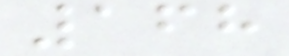168
